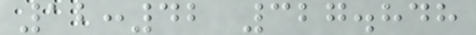12:42 327.848
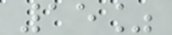15%
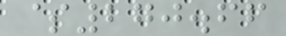$270.66
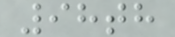98th
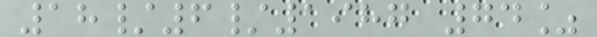18/6/1987 74%
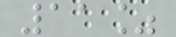11%
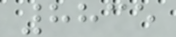8835
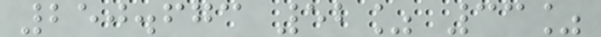250.673 52% 33%
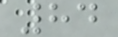84
